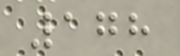178
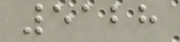5128
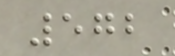572
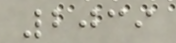2039
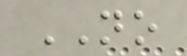NO
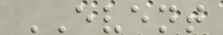EVENT
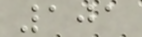101
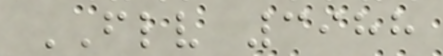FLV 3988
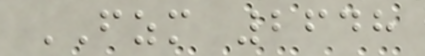FZM 2648
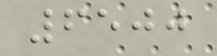6500
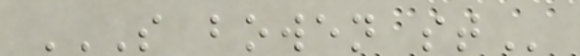S BOWEN ST
